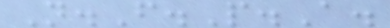N.F.P.A.
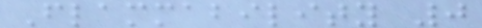Flammability 0
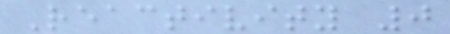Reactivity 0
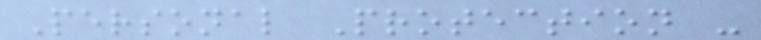Personal Protection -
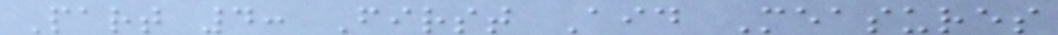Part 4: First Aid Measures
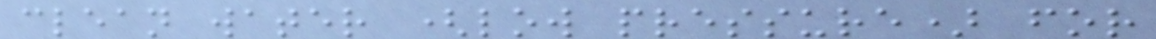clean water (low pressure) for
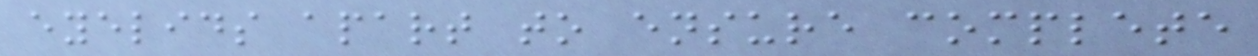eyelids apart to ensure complete
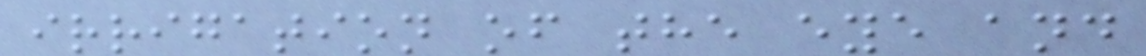irrigation of the eye and
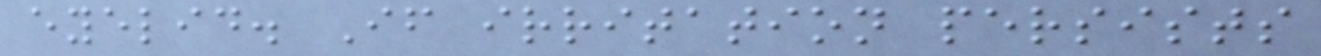eyelid. If irritation persists
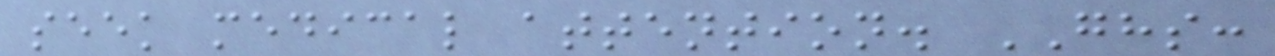seek medical attention. GHS:
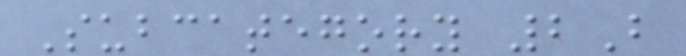Subcategory 2B
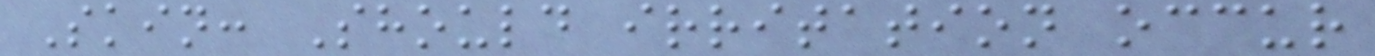Skin: Should irritation occur
